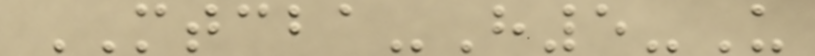MTCBA-H5-U
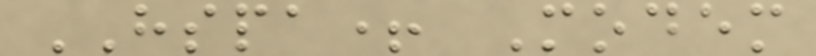HSPA+ Modem
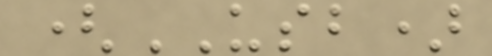(USB)
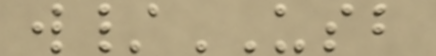w/USB
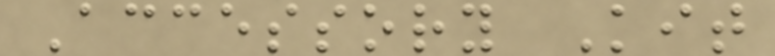Accessory Kit
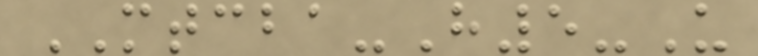MTCBA-H5-U
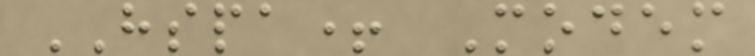HSPA+ Modem
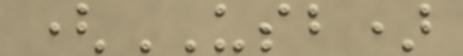(USB)
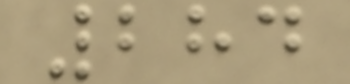284
